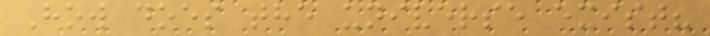How does the universe exist?
